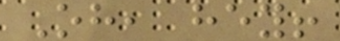Oh, hey!
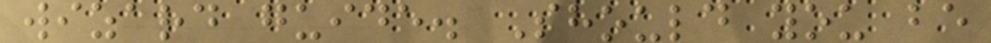wizard guide. Should you be
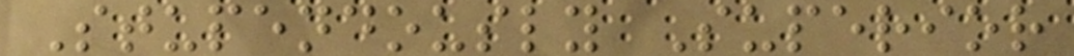Stupendously Superior
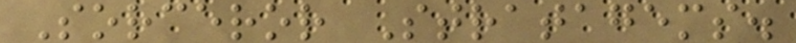Sorceror Stratagems.
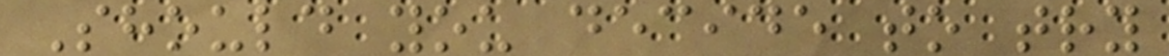Should you decide to try
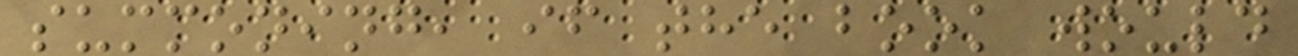summoning, if the book would
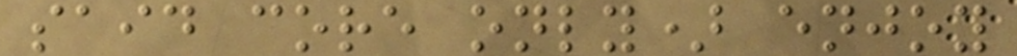said core only) enjoy
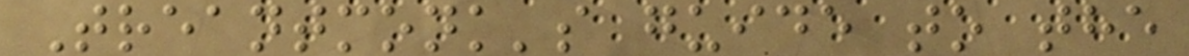Treantmonk's guide to the
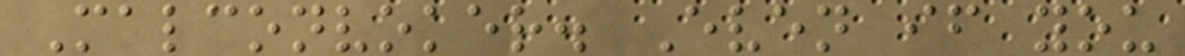Malconvoker. Even if you
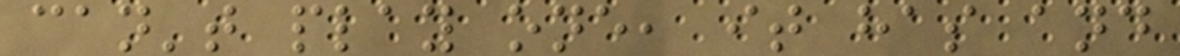can't play one, it has and
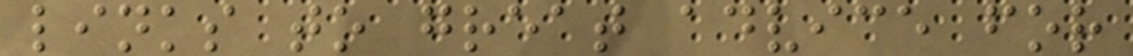links to great advice for
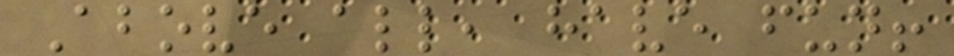Above all, have fun!
